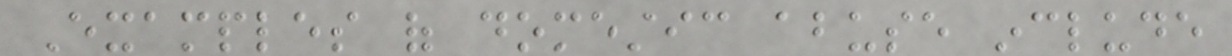Examples of domestic abuse include
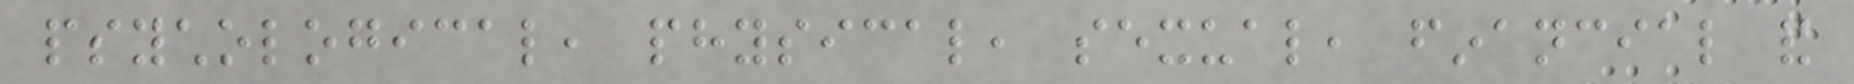psychological, physical, sexual, financial and
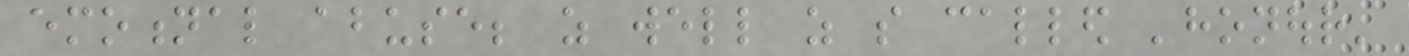emotional abuse; as well as so called 'honour'
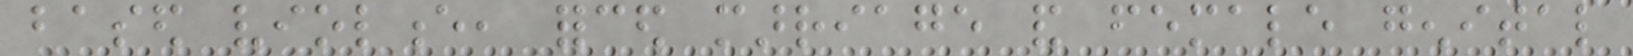based violence, forced marriage and female genital
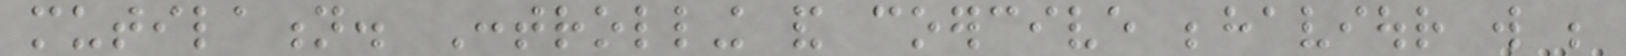mutilation. Controlling and coercive behaviour will be
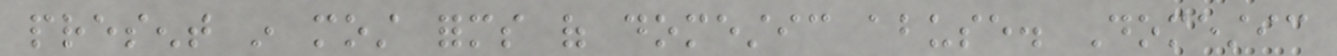present in most forms of domestic abuse. Domestic
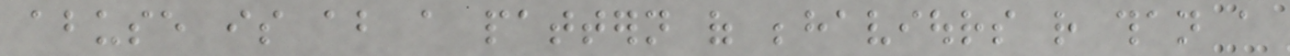abuse is about a pattern of behaviours rather than a
